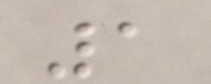1
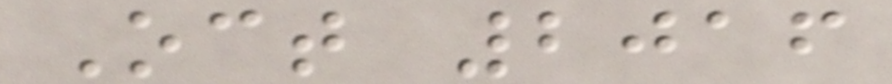Oct 2016
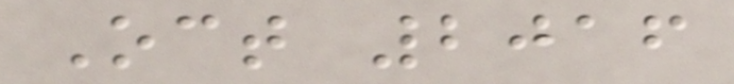Oct 2016
